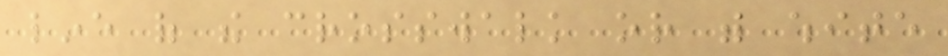line of the crosswalk or with white
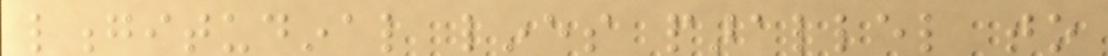longitudinal lines parallel to
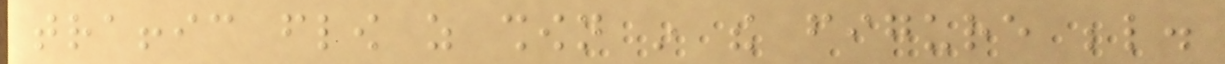traffic flow as shown in the figure below.
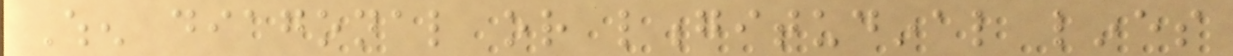When diagonal or longitudinal lines
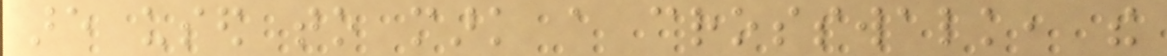are used to mark a crosswalk, the
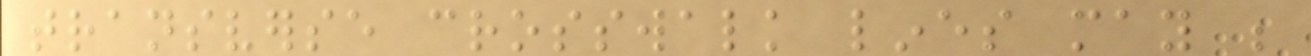transverse crosswalk lines may be
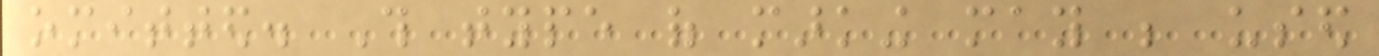omitted. This type of marking may be used
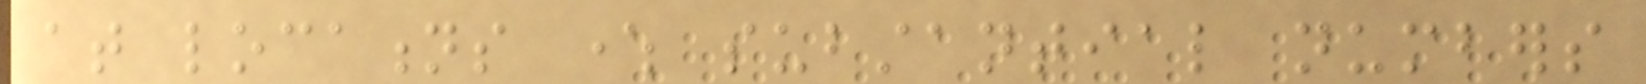at locations where substantial numbers
